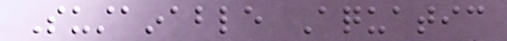Sustainable Aquatic
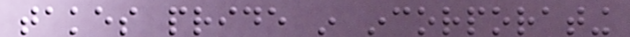takes pride in incorporating
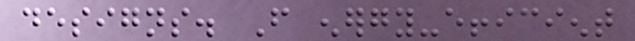designs. From energy-efficient
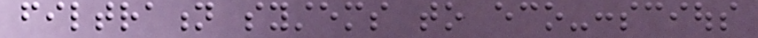filtration systems to eco-conscious
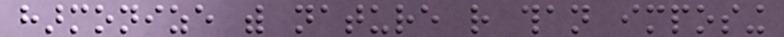harmonize with nature rather than imposing
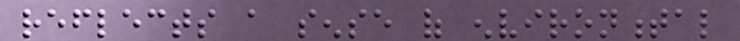reflects a sense of environmental
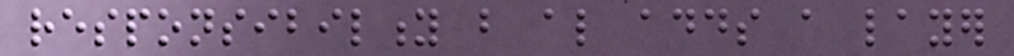responsibility but also adds a layer
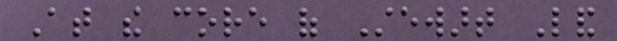At the core of Stewart Land
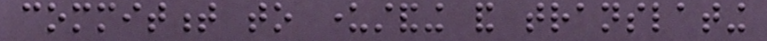commitment to understanding and translating
